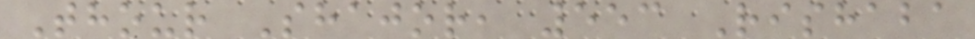Thour Shajor, 553 Rishaba
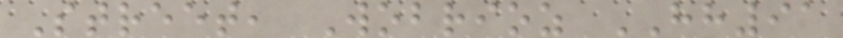Street, Wobrioz HH91
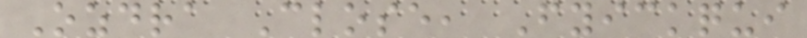Ozdra Close, Fyickqui
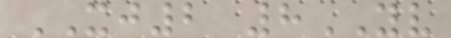XJ2 8YV
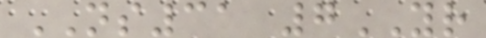NS31 7YR
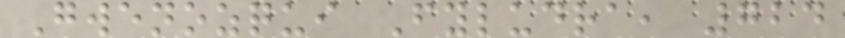Gwenozqui Fyludra, 724
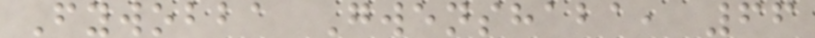Fywobba Gwenshaba, 66
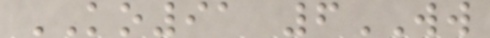KO91 6WW
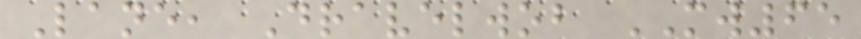Lane, Dravelwob MW65
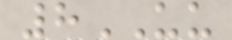8UU
